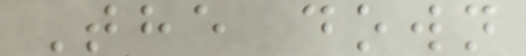The down
